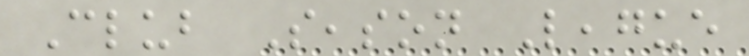Club Season League
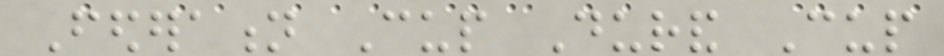Federation Cup Durand Cup
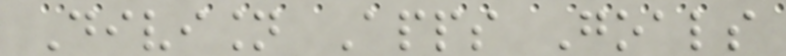Division Apps Goals
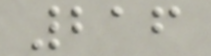216
